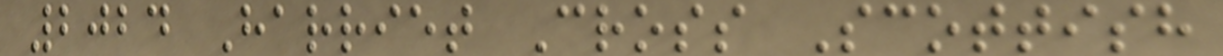2024 Harriet Cross Scottish
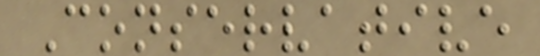Conservative
